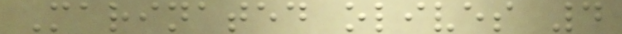Marinated olives 4
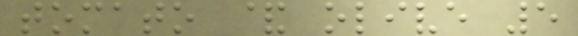tomato & olive 5
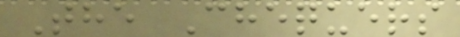The Chequers
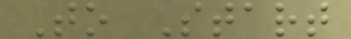To Start
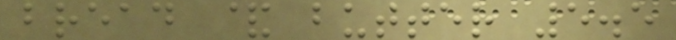bread & butter 5.5
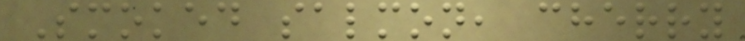Smoked salmon, cherry
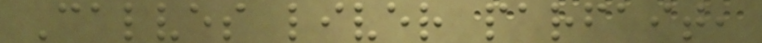Calves liver parfait,
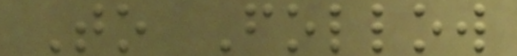To Follow
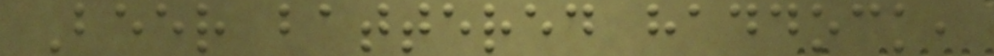Beer battered haddock,
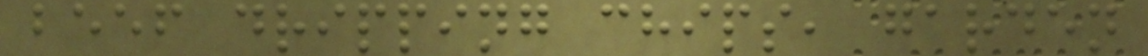beef dripping chips, garden
